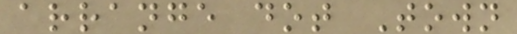arrange dot Town
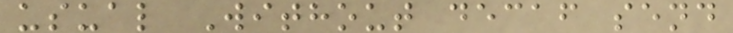usual Without decaf send
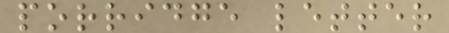porridge letter
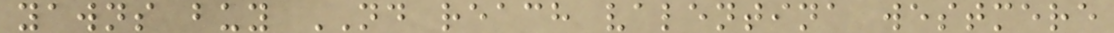yawns buy ND reach valentina westmere
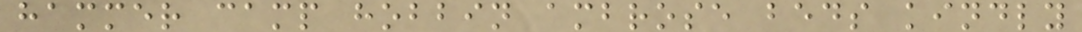hammer camp hobbin ambrose beds kindly
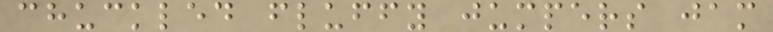chuckled fluffy jumpers jam
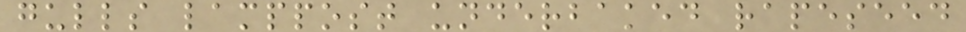gulls lamppost underbaked rapeseed
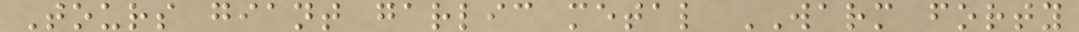Tours giant garlic metal WARM forty
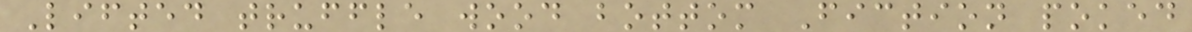Lifted truffle wood bottom Fiction poked
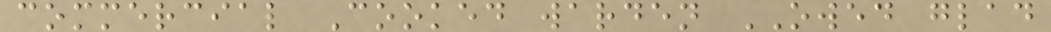commercial Cooked warden OWED glad
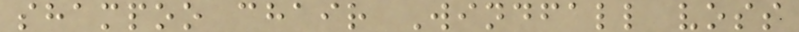shampoo chair Windfall voss
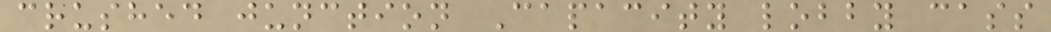crushed junction Capacity lobby cass
